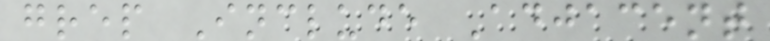grep Include Adjacent
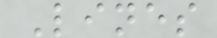Lines
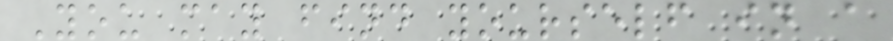You may find yourself in a
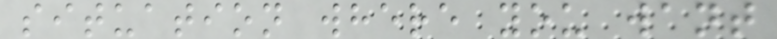situation where you want
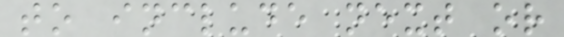to include next or
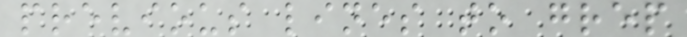previous lines to grep
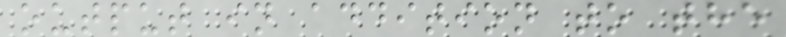output in addition to the
